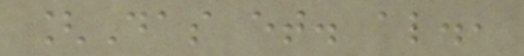[Das et. al.,
